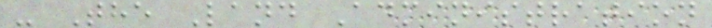- The Land Administration
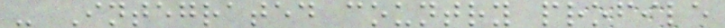- Integrated country profile
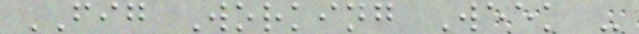FIG Working Week -
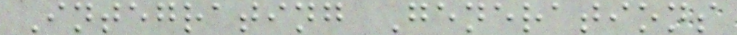Integrating Generations
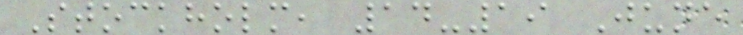Stockholm, 14-19 June
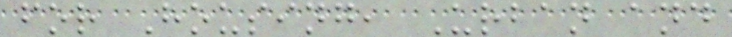for Housing, Urban and
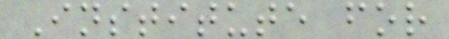Institute for
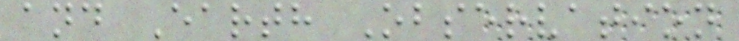and Earth Observation
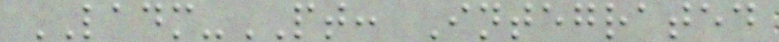LADM-PT: Integrated
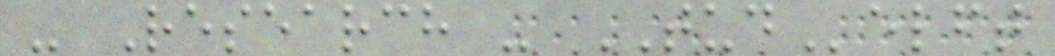- Research - TUDelft
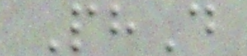PhD
